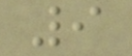9
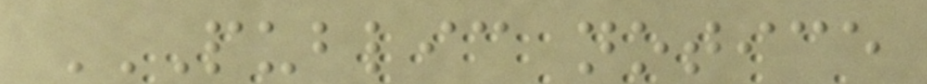PUBLIC NOTICE
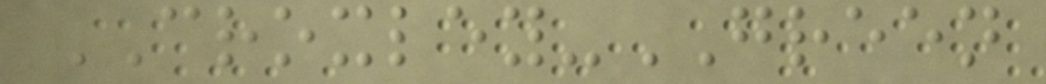CROXLEY-GREEN
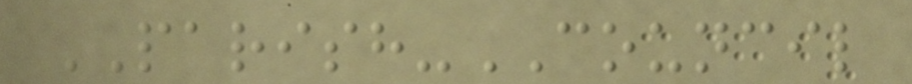PARISH-COUNCIL
